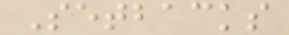Setbacks
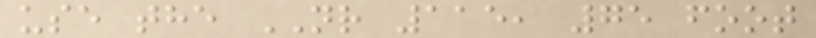use the NR 115, 75 foot
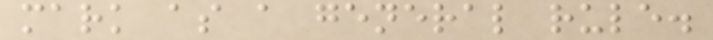mark as a general rule.
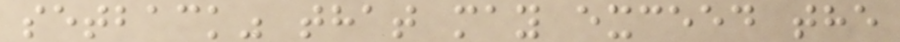setback" that may exceed the
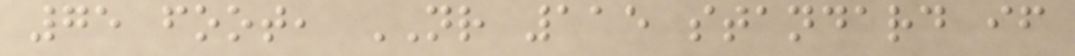75 foot, NR 115 standard if
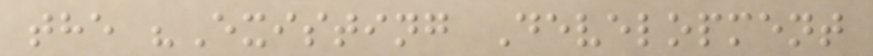the "Existing Development
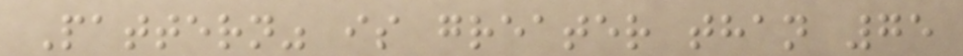Pattern" is greater than 75
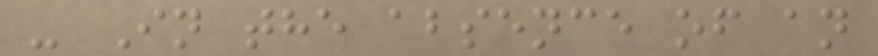- In the absence of an
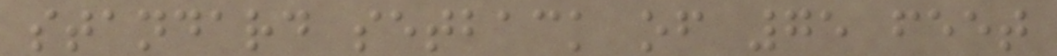standard setback of 75 feet
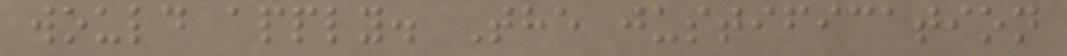would apply. The justification
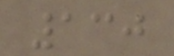130
